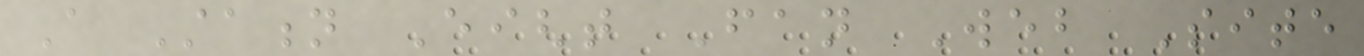A Station Eight Fan Web Site
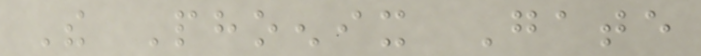The Phoenix Gate
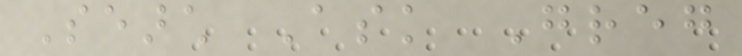Search Ask Greg
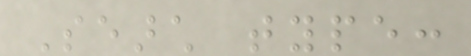Search type:
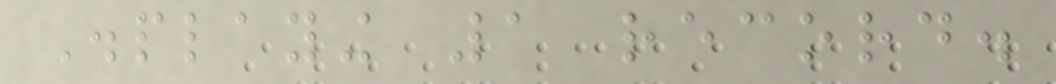Displaying 1 record.
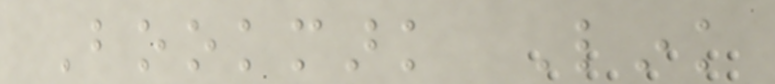Bookmark Link
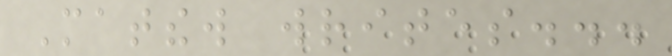Matthew writes...
